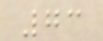73
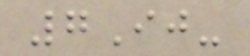7Ij-
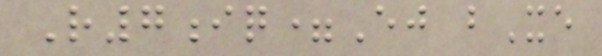R7iq=Ej bXe
